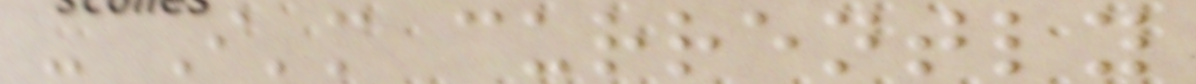- I'm currently
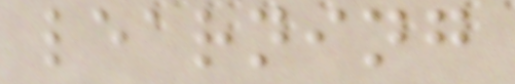learning
